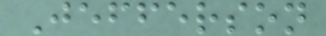Jefferson
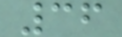36
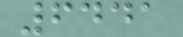6441
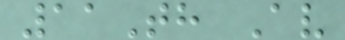11Th Av
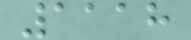1118
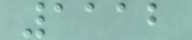1112
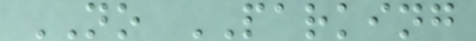NO PARKING
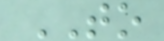TO
